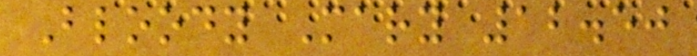Bloody Mary 12.50
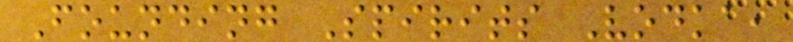Founding Spirits Vodka,
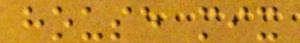house mix
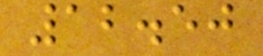12.50
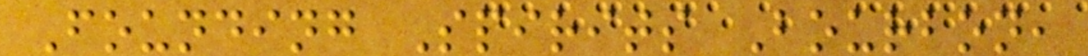Founding Spirits Bourbon,
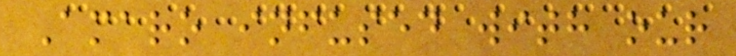Amaro infused with our
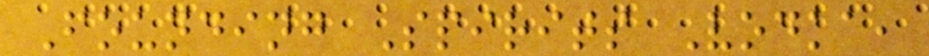Founding Spirits Vodka,
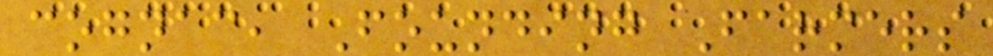cognac, Founding Farmers
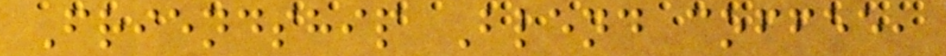Friendship Blend coffee,
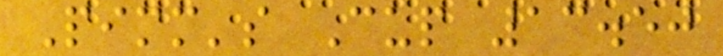Pimm's Cup 13.50
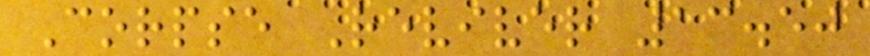Corpse Reviver 13.50
